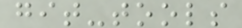git-tools
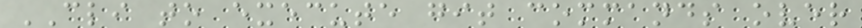CLI to execute git commands over
